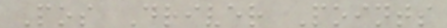Pos Driver Points
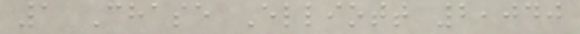1 Chase Elliott 2,040
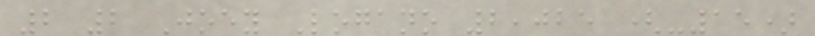2 2 Joey Logano 2,025 (-15)
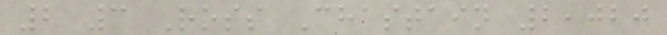2 3 Ross Chastain 2,020
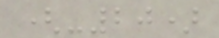(-20)
